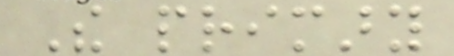The primary
